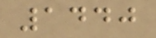1440
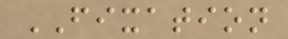FIXATION
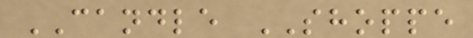CANDLE SHOPPE
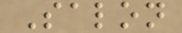Salon
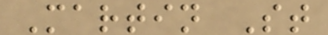Martin St
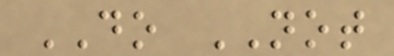DO NOT
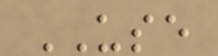USE
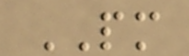PM
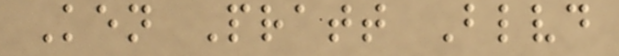Ken Pratt Blvd
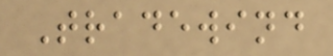Tradewind
